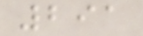291
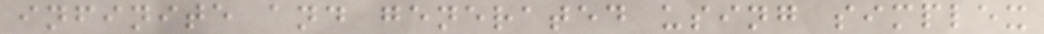infinite and generated using simplex
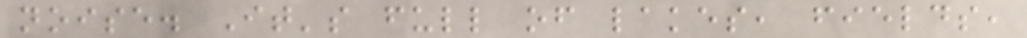noise. It's full of lakes, fields,
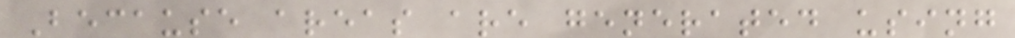Because areas are generated using
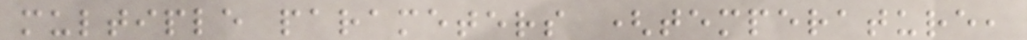multiple parameters (temperature,
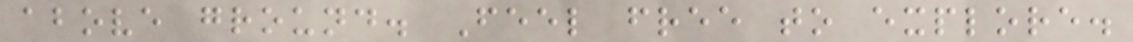above ground. Feel free to explore.
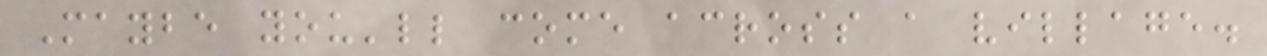Maybe you'll come across a village.
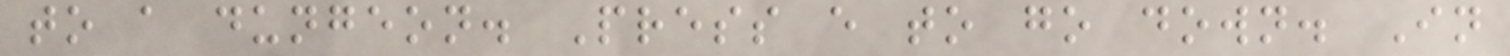to a dungeon. Press e to go down. In
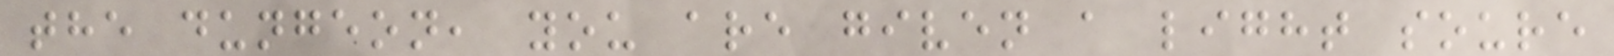the dungeon, you are given a light soure
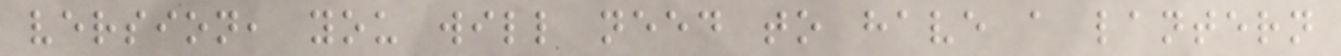version, you will need to have a lantern
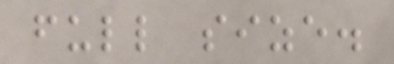full size.
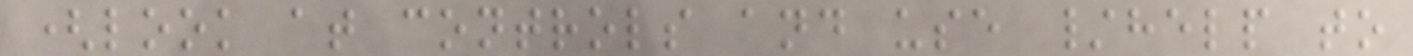(look at controls and use /help to
